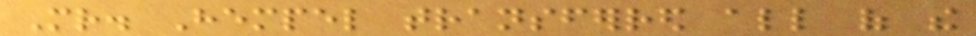Mr. Hempel transferred all of the
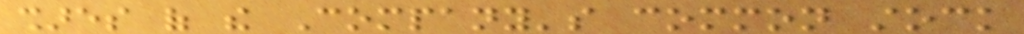shares of the Company's common stock
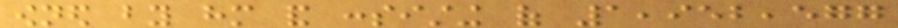owned by him and consisting of 1,952,577
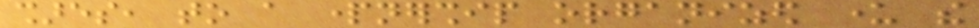shares, to a partnership organized under the
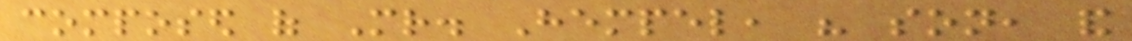composed of Mr. Hempel, his son, and
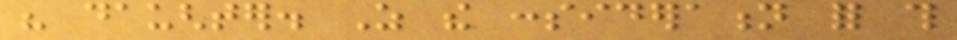his daughter. As the consideration for this
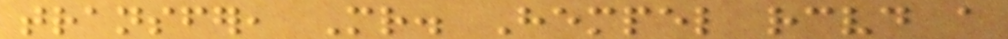transfer, Mr. Hempel received a
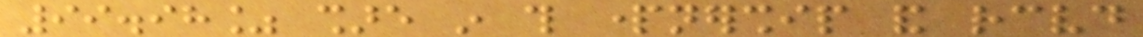99.98% share in this partnership and received
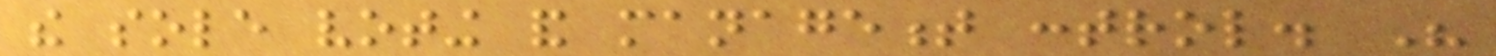the sole voting and management control. His
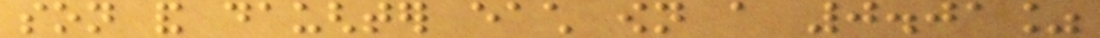son and daughter each own a 0.01%
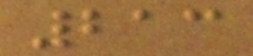213
